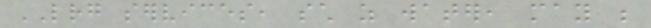LRG services, such as water, may be
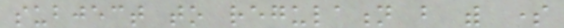subject to regulation but with some
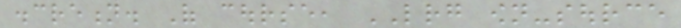discretion. Of course, LRG own-source
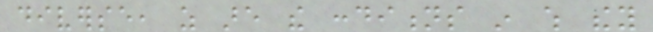diverse, as are the conditions in which they
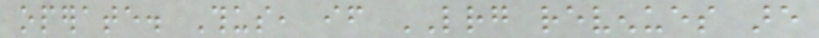operate. Thus, if LRG revenues are
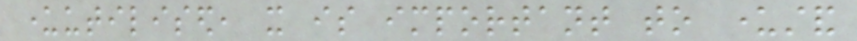underutilised, it is important to understand
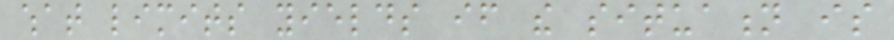what limits yields if the situation is
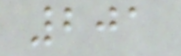201
